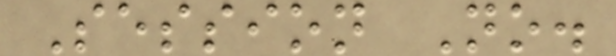Session No.
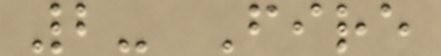2- Fire
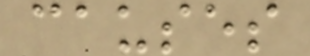causes
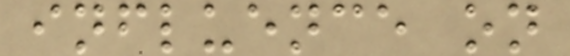influence on
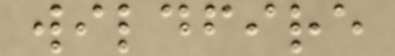wildfire
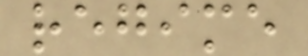regime
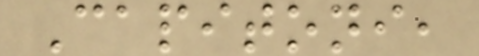Capitoni,
